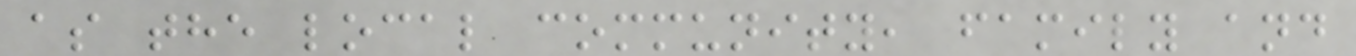as the local community, family and
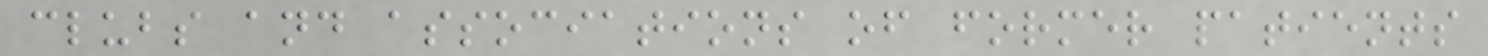clubs and associations of former patients
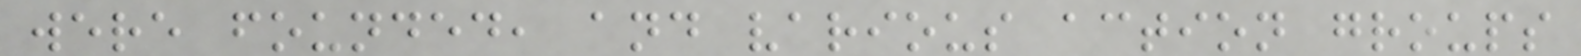were founded, and various action groups
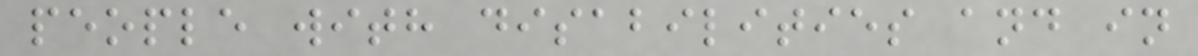people with disabilities and in
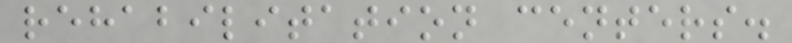rehabilitation centers.
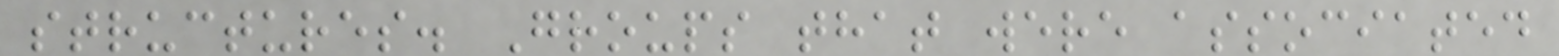structures. Groups that were associated
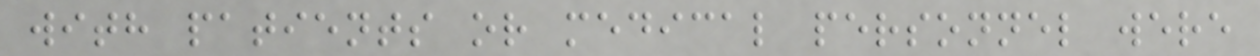with patients or medical personnel were
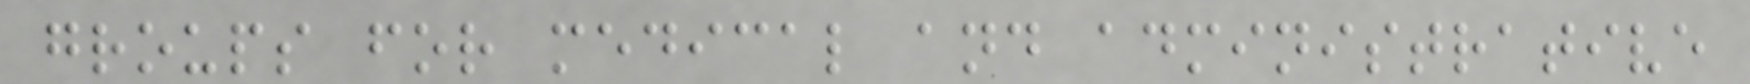groups for medical and administrative
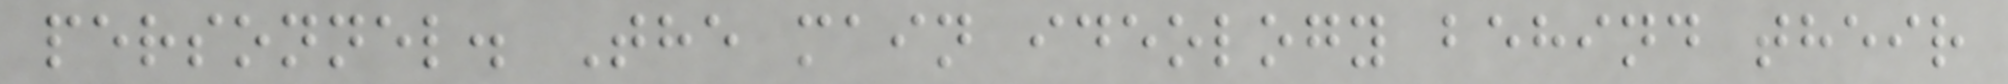personnel. The main ideology behind their
